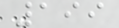199
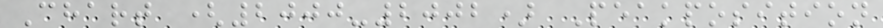Chart (2000-2002) Peakposition
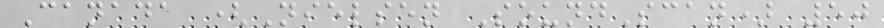Canada (Nielsen SoundScan) 50
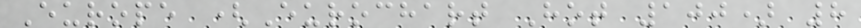Europe (Eurochart Hot 100) 8
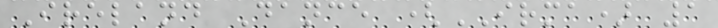Ireland Dance (IRMA) 1
